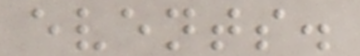events.
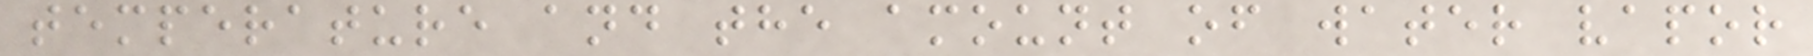temperature and the amount of water vapor
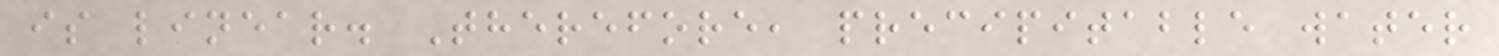is linear. Therefore, precipitable water
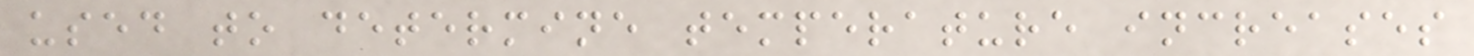used to determine temperature increases
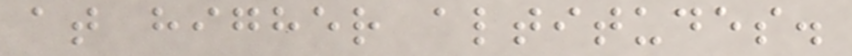at higher altitudes.
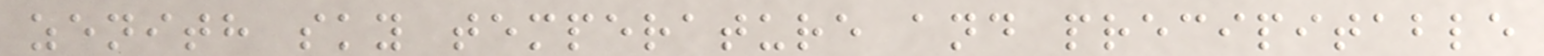zenith sky temperature and precipitable
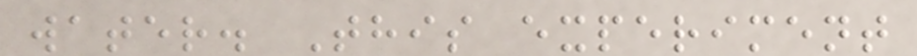water. This experiment
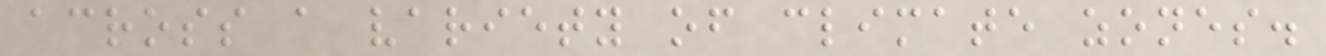across a variety of climate zones.
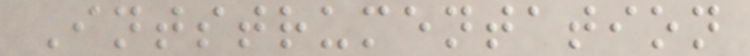Intstrumentation
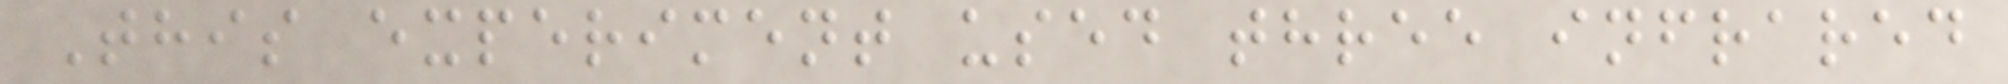This experiment used three infrared
